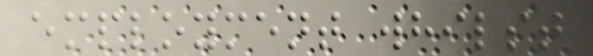employment whilst
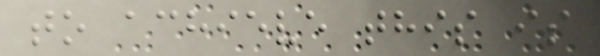to achieve this is
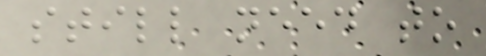still need to
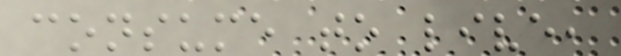consume to live,
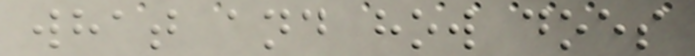what and how does
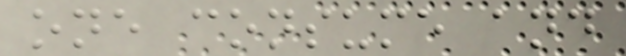one consume and
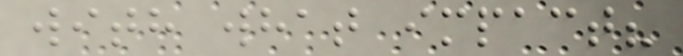with what impact?
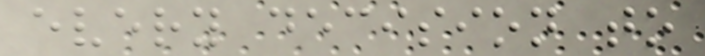every decision to
